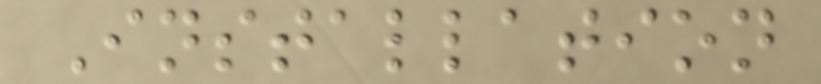Installation
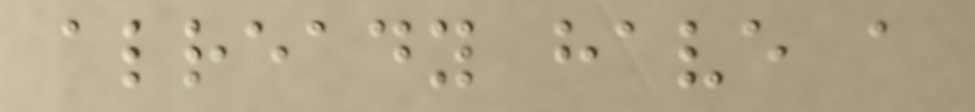already have a
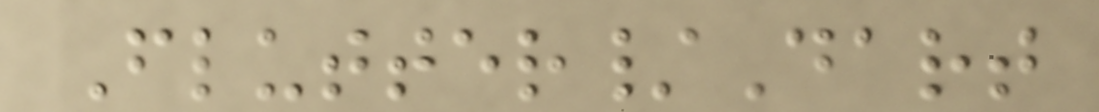Flutter/Dart
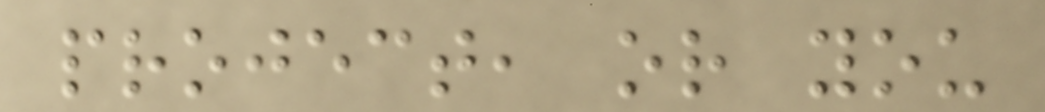project, or you
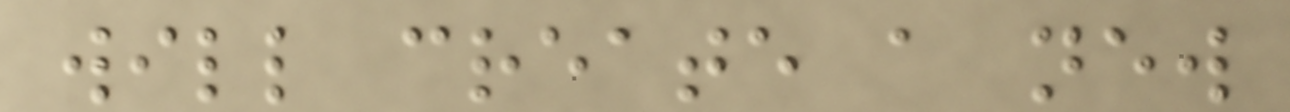will create a new
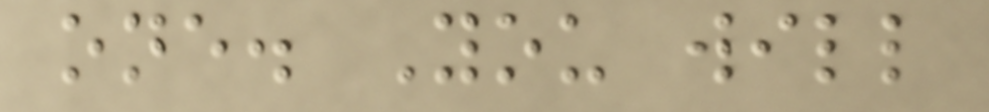one. You will
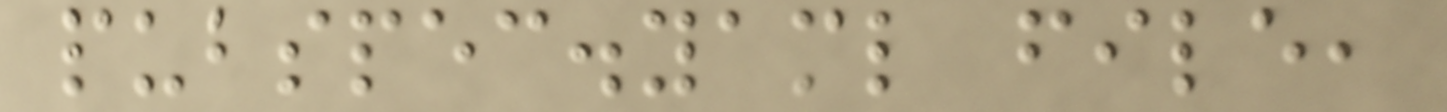pubspec.yaml file,
